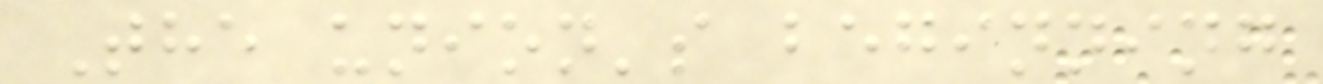The union's beginning
